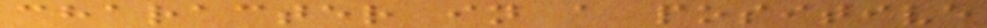character in a positive
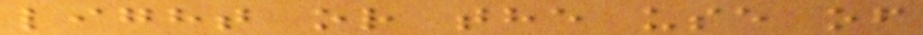light or the use of
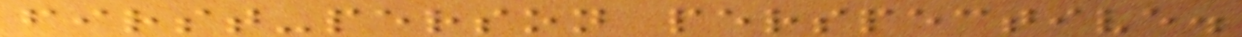first-person perspective.
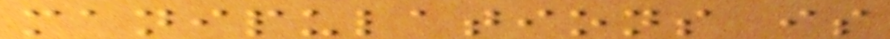manipulations is
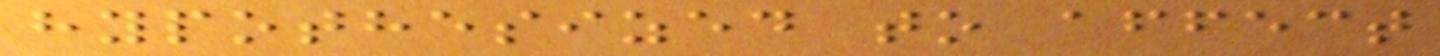hypothesized to affect
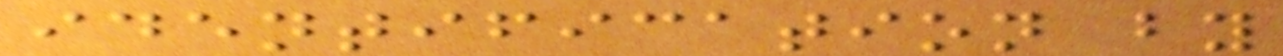identification by
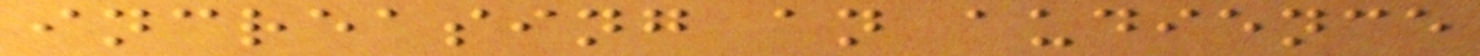increasing an audience
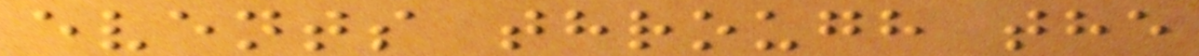events through the
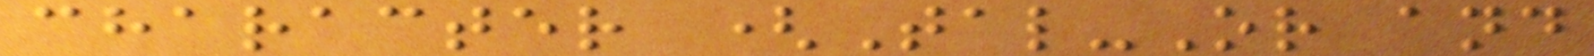character (Tal-Or and
